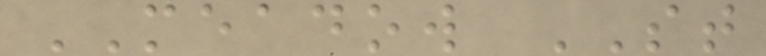MEADOW ST
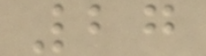27
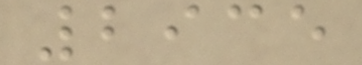2935
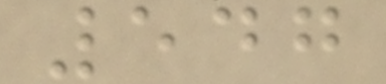547
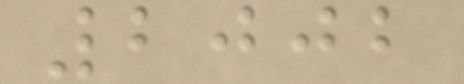2002
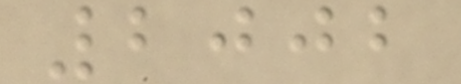2002
